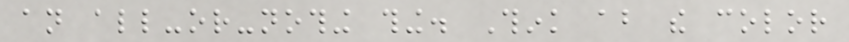an all-or-nothing thing. Think about the color
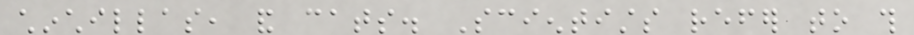chinchillas, and cats. Scientists refer to this
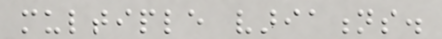multiple variations.
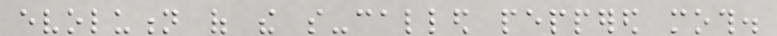evolution of the so-called peppered moth.
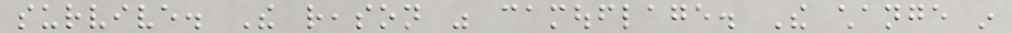survive. The reason was camouflage. The change in
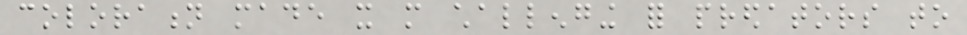coloration made it more challenging for predators to
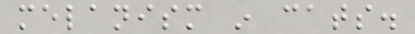melanism in cats.
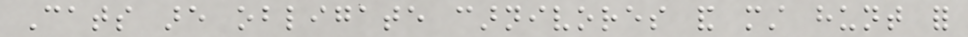Cats are obligate carnivores and must hunt for
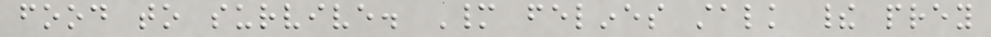food to survive. Many felines stalk their prey
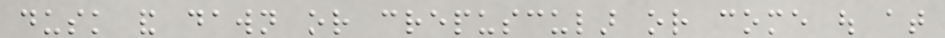dusk and dawn or crepuscular or come out at
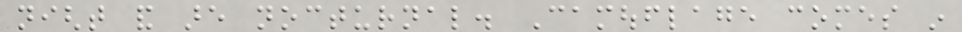night and are nocturnal. Camouflage comes in
